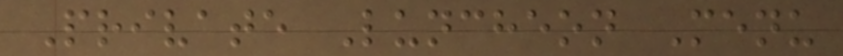Private Luncheon Menu
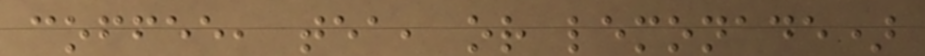coffee, tea, or lemonade)
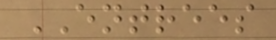ENTREES
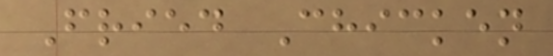Fried Chicken
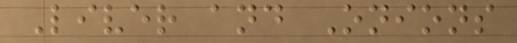Liver and Onions
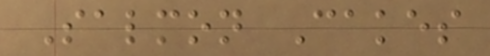Salmon Cakes
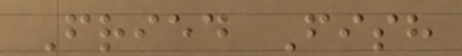Fried Fish
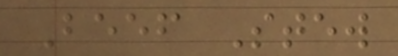Beef Stew
